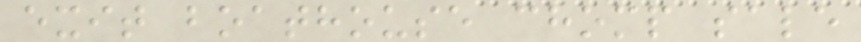exit boathouse chomp sale
